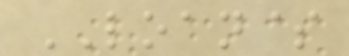LOAN$
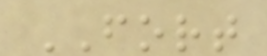FORT
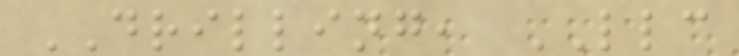DRILLING, LLC
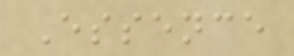Essence
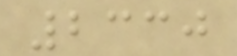2330
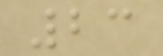23
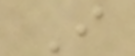I
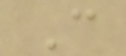C
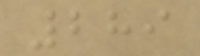289
